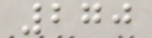270
